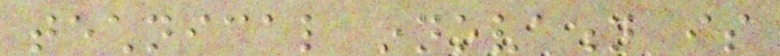technical innovation is
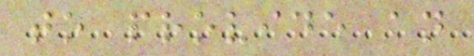to provide an
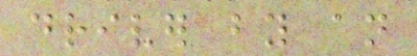driver by an
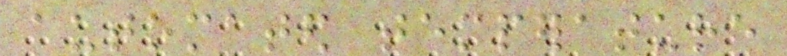automated temperature
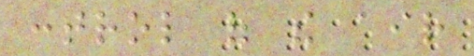control of the air
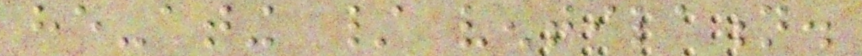he-ating / ventilation.
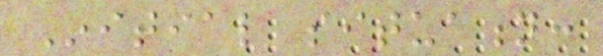Initial situation:
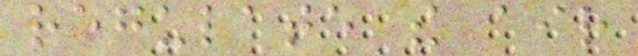regulate the air
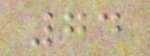74
